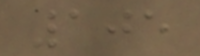105
